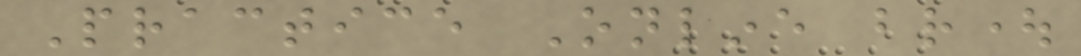Practice Online brought
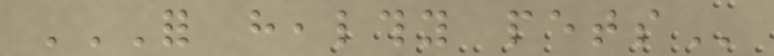FOR HEALTHY PETS
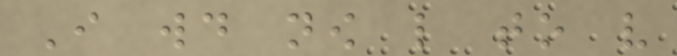I would now like to very
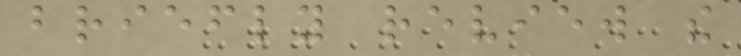briefly review the
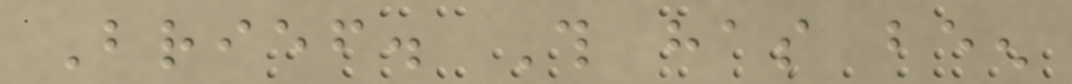Brief. This has been
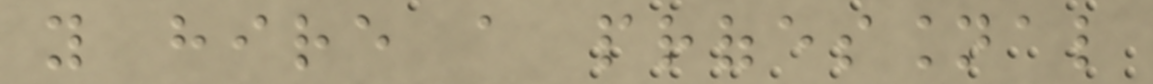you hire a professional
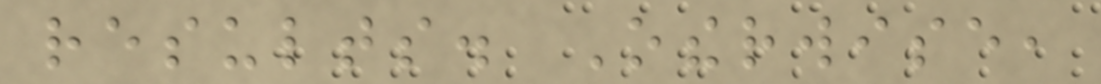results. Otherwise,
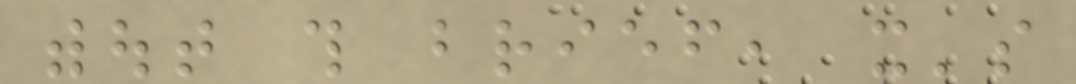without this brief, it's
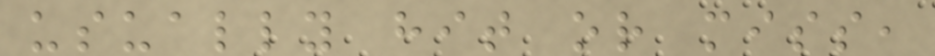usually hit or miss,
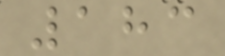183
